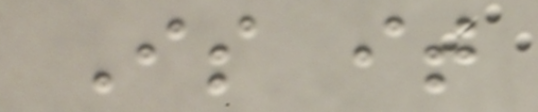Is it
